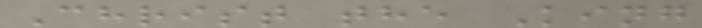Christ the King
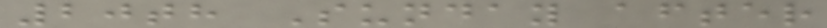20th Sunday after
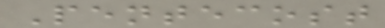Pentecost
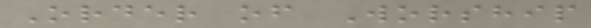Order of Worship
